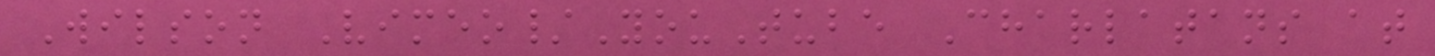Wilson Vimeo/YouTube Charlatans at
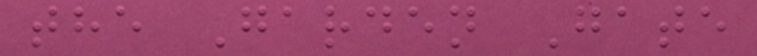the Garden Gate
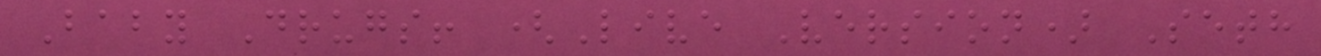Baby Drugs! (Live Version) Seth
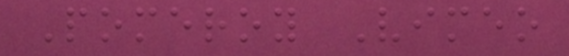Pomeroy Vimeo
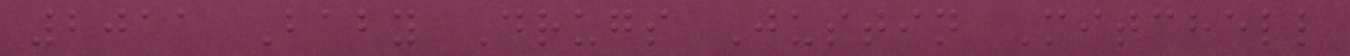2011 Baby Drugs Justin Mitchell
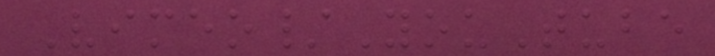Vimeo/YouTube
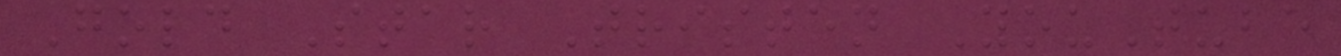Gold Star Tristen YouTube
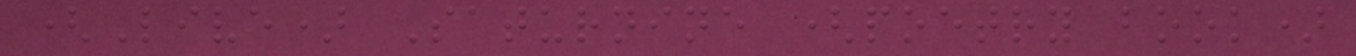(Live) Saturnine (poetry book)
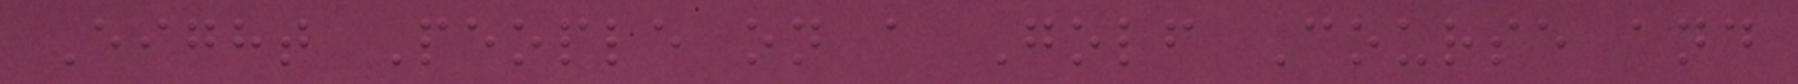Eight People on a Golf Course and
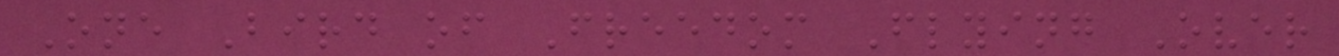One Bird of Freedom Flying Over
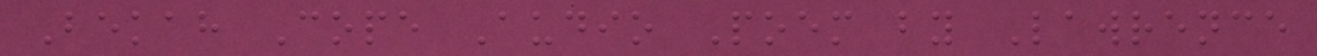Bekah Cope Audio Poem by Lawrence
